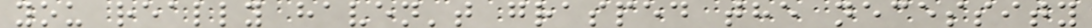you really haven't grasped the necessity
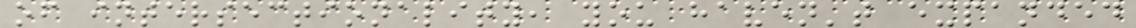of intersectionality, you haven't expanded
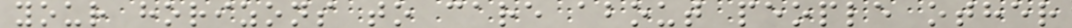your horizons to care about people other
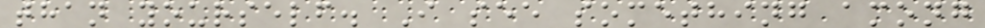than yourself. I see something among
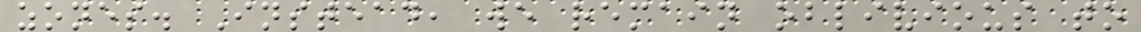zones. Instead, we remain oblivious to
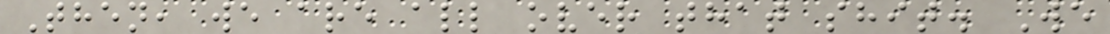Then, we are all over that shit. We
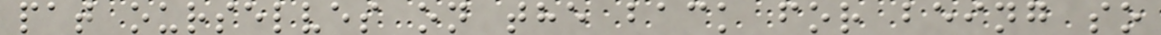pat ourselves on the back for being so
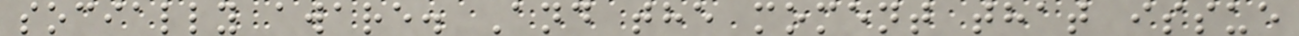socially aware. And the moment that issue
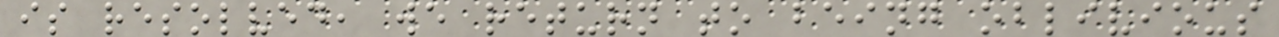is resolved, we return to being oblivious
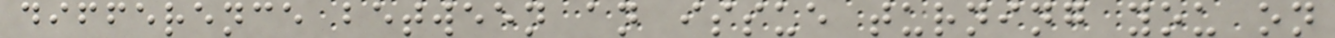difference between an issue turning you on
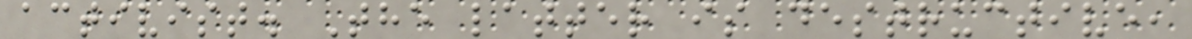activist. The latter is destructive,
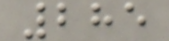285
